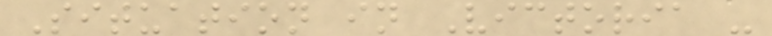Situation in Victoria -
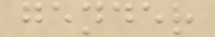gender
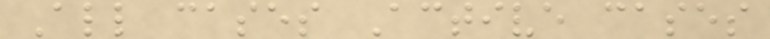All cases Active cases
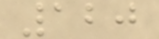120
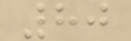80
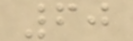60
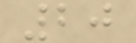20
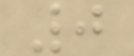0
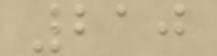210
